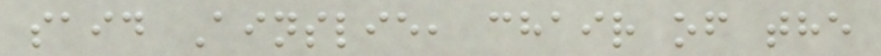said Ainslie, chair of the
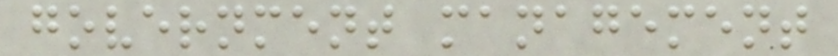government management
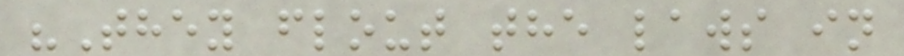"They flout the laws in
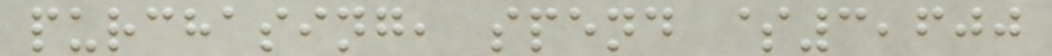purchasing, spend $3,600
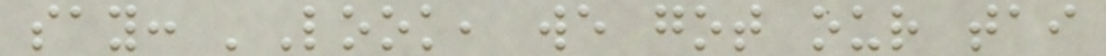say: 'Look, we got our tai
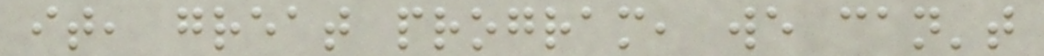it, great program, we can't
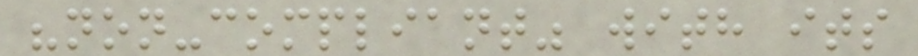"non-compliant" with its
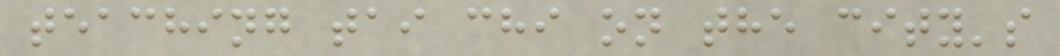teaching tai chi on the city's
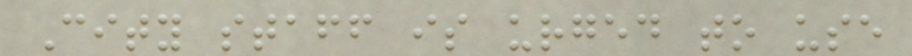City staff is urged to use
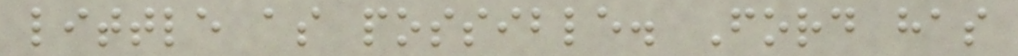little as possible. Ford has
